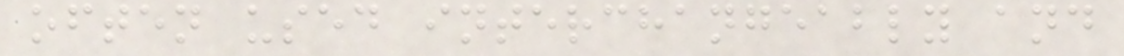often used interchangeably and
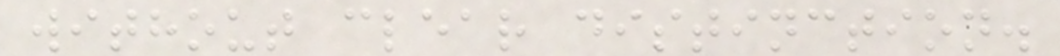without clear distinction.
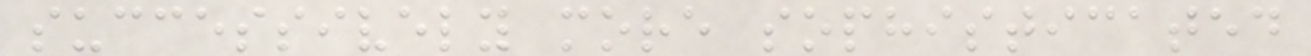successively more sophisticated
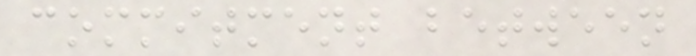commitment between
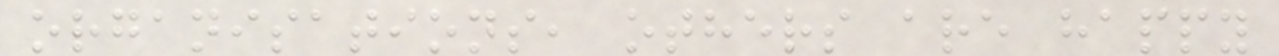organisations, others are happy
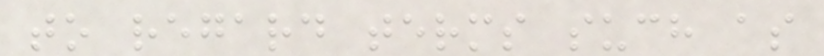to regard terms such as
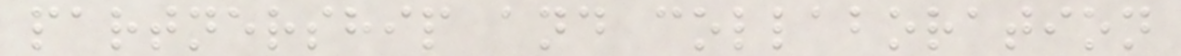partnership and collaboration
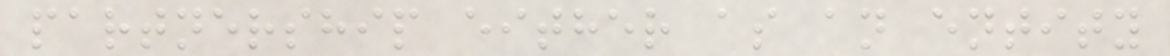partnership either as an entity
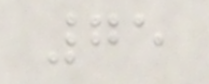75
